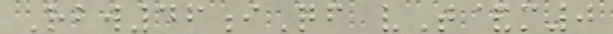Rbw46iQf vT&m0
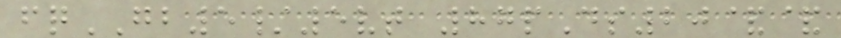fqGB5/5vt 87pDs20&&
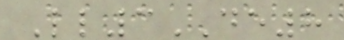Ll3DE8
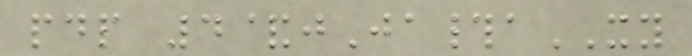pdp 4&jJa#aXY
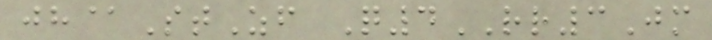jh@StZf Q4RR3Jm
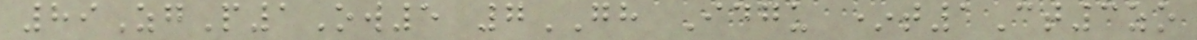89ZgP1Ow5 7GH Idgu *t1Ct3zo
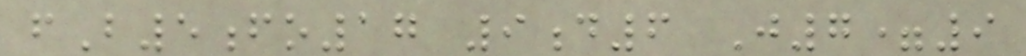fB5fo17 9d6 J7=9
